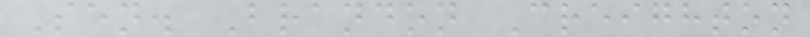Sen. Brandon Creighton
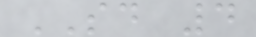SD 4
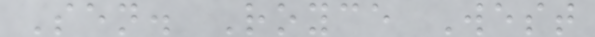Sen. Royce West
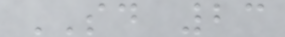SD 23
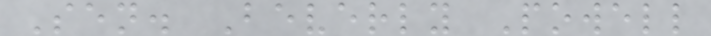Sen. Beverly Powell
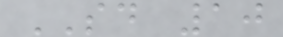SD 10
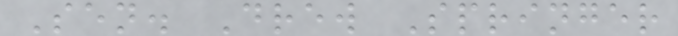Sen. Drew Springer
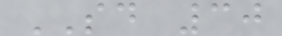SD 30
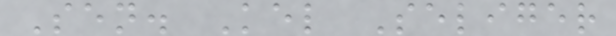Sen. Kel Seliger
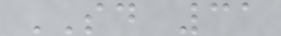SD 31
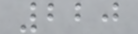220
